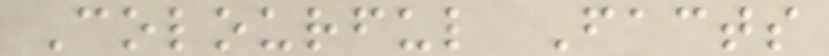Colourful Facts
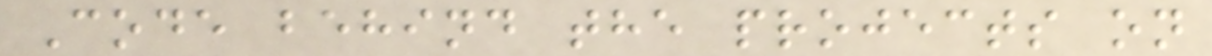Code behind the projects on
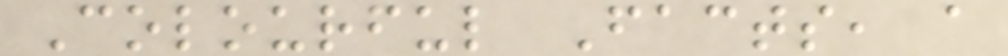Colourful Facts, a
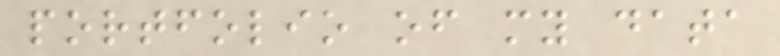portfolio of my data
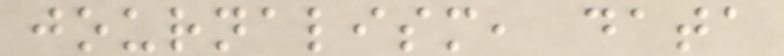journalism, data
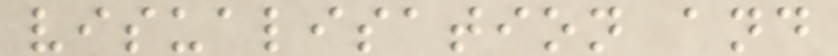visualisation and
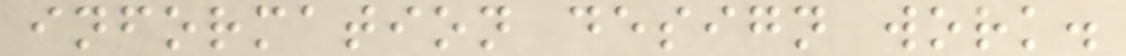information design work.
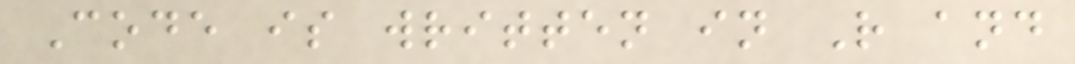Code is written in R and
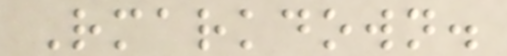Rmarkdown.
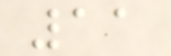11
